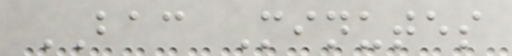BAC Minutes
